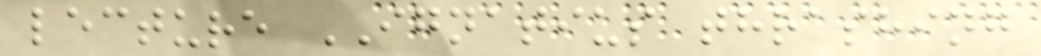lecture IGNATIUS thrashing
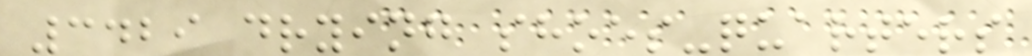3429 drying shoes-quarters
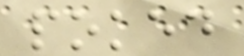poked
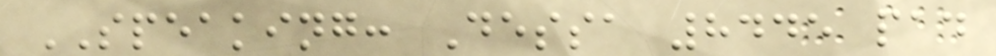SPEAKING: Dessa 8445 pad
